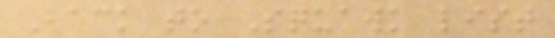Back to Squawk list
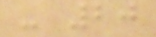- 20
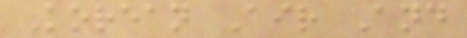Korean Air And
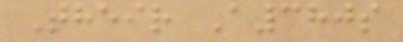Their A380s
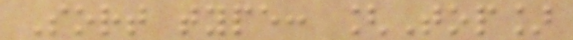Sort type: [Top]
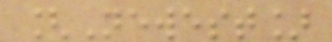[Newest]
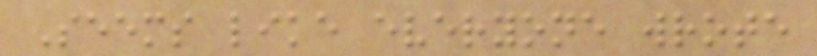Seems like everyone wrote
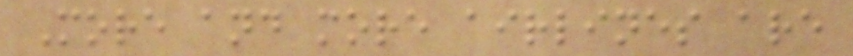More and more airlines are
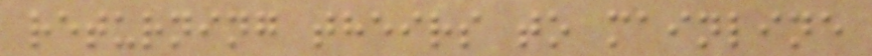returning theirs to mainline
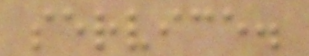service.
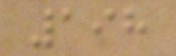198
